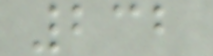232
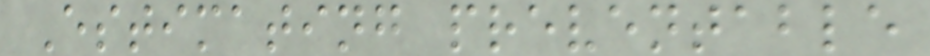Estimating preventable
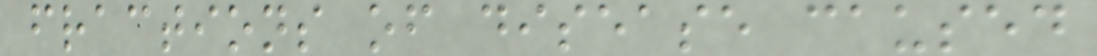fractions of disease caused
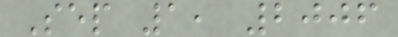Sep 1, 2006
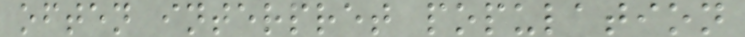often interpret population
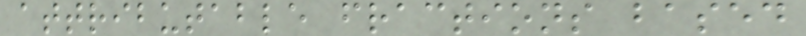attributable fractions based
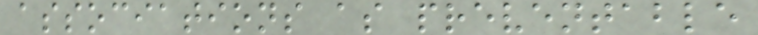associations as preventable
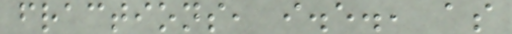fractions, i.e., as
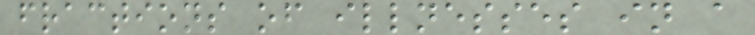fractions of illnesses in a
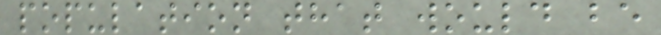population that would be
